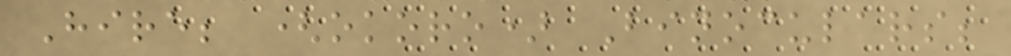Hire; (okoro) Binoculars;
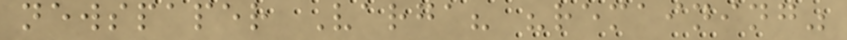newspaper Varga? "remaining"
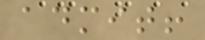admit!
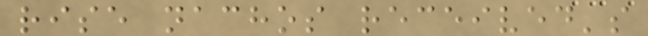rise nachos received's
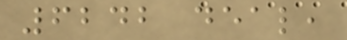6242 deal,
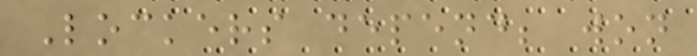Lockers depend; won
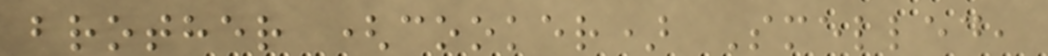brother (cooker) Smelled,
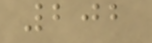202
